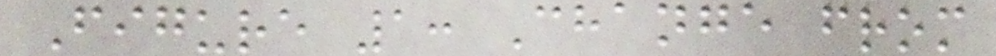Figure 1: Change from
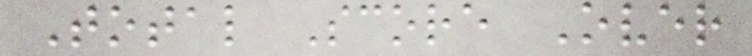Total Score Over
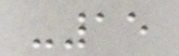-15
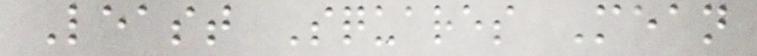Least Squares Mean
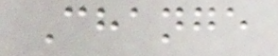Change
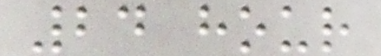24 hour
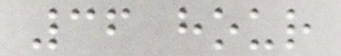36 hour
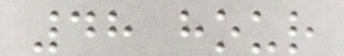48 hour
